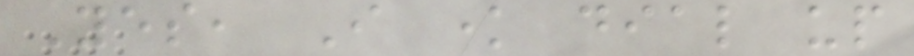Yes, I know dial up
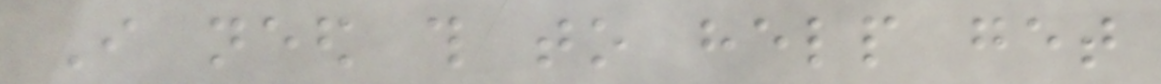I need this to help get
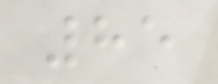85
